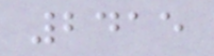2415
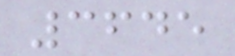3645
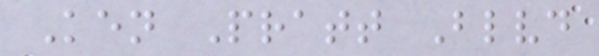Ken Pratt Blvd
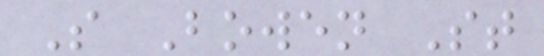S Bowen St
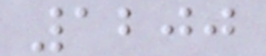1200
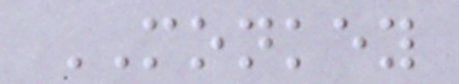MONKEY
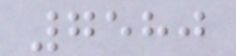7580
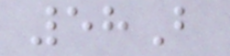58B
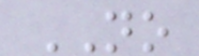NO
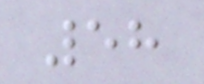58
